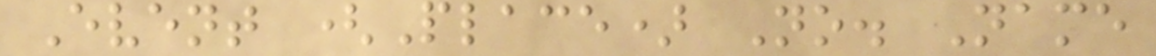Event (Place) No. Name
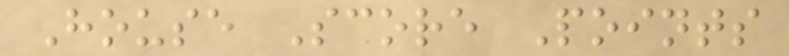House Score Points
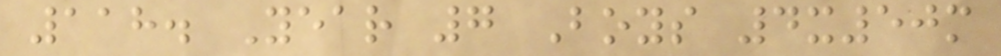118. Year 7 Boys 4x50m
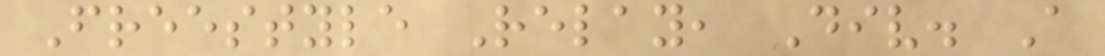Freestyle Relay, Div. A
